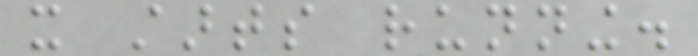it starts running.
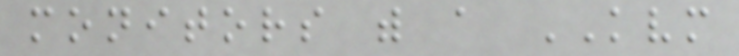monitors with a KVM
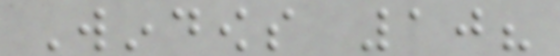Windows 10?
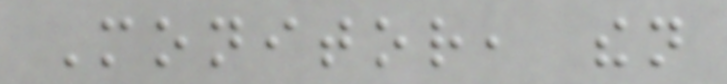Monitor, then
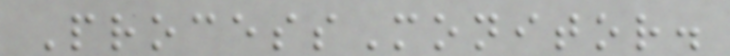ProcessMonitor.
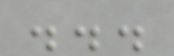...
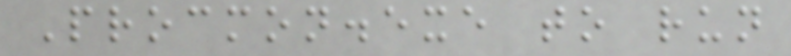Procmon.exe to run
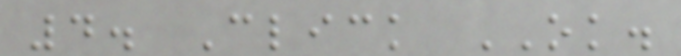4. Click OK.
